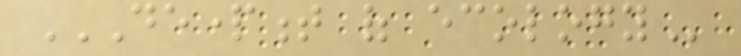DEPARTMENT OF ECOLOGY
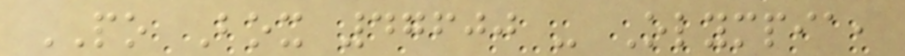PO Box 47600 - Olympia,
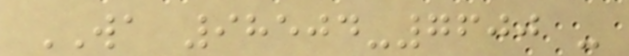WA 98504-7600 -
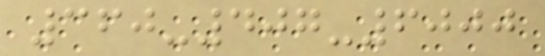360-407-6000
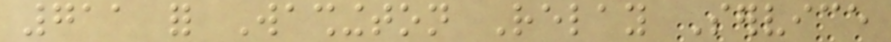711 for Washington Relay Service
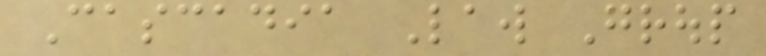Cascadia Law Group
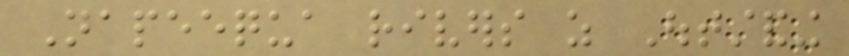Napeequa rivers as Outstanding
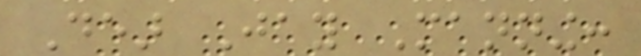Dear Jay Manning:
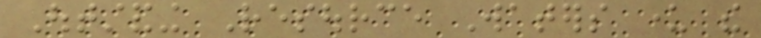Outstanding Resource Waters under the
